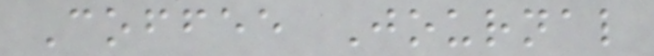Coffee Journal
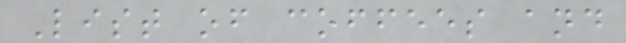List of coffees and
